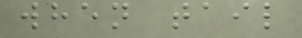when tail
